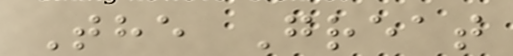The Great
